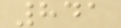841
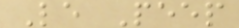Le Peep
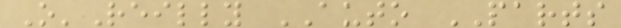O'Reilly AUTO PARTS
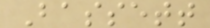Bassett
